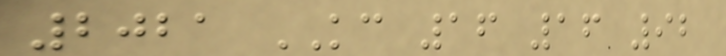2021 KC 16 16 92
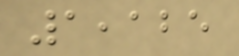1,125
